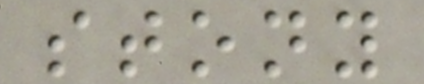stony
